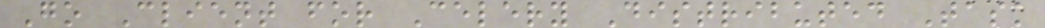Go Client for Celery Distributed Task
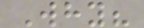Why?
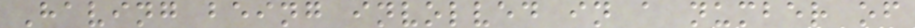Having being involved in a number of
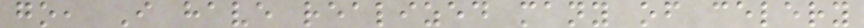go, I have realized many of celery
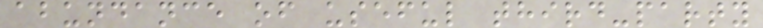abundance of useful third-party
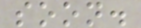soon.
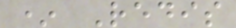* Redis
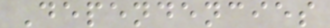Dependencies
